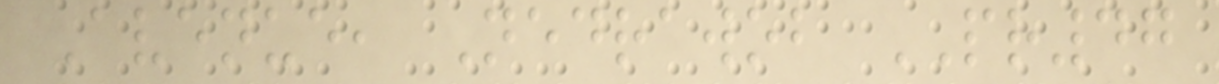Avenue, Nedrawob PR47
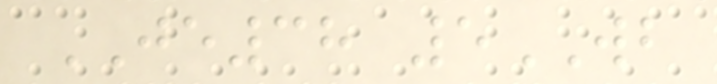JE38 5WB
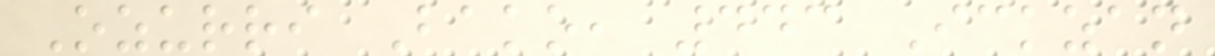Ozurri Bako, 443 Ickzan
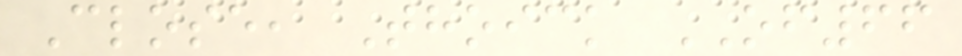Close, Thoick OF66
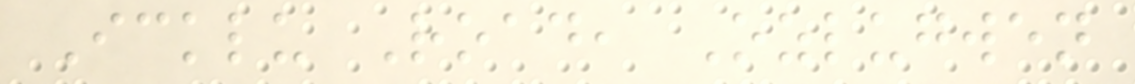Icklu Road, Ozlugwen
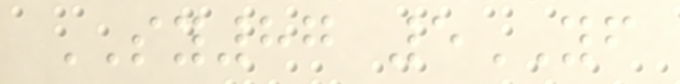SY87 5YF
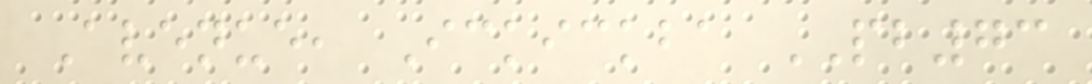Avenue, Ickickba PB73
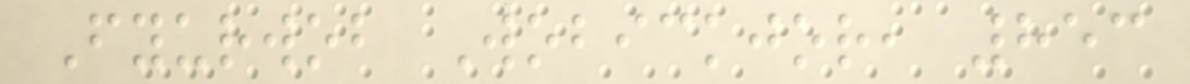Fyurwob Wobickjor, 853
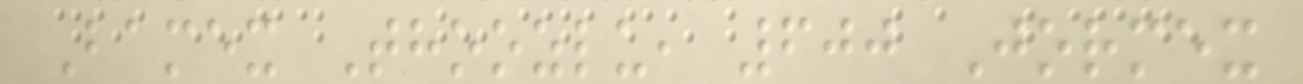Bamex Thoozlu, 600 Jormex
